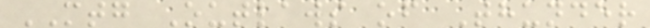MTG Outlaws of Thunder
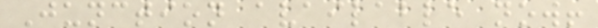Junction available now!
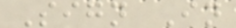Sign In
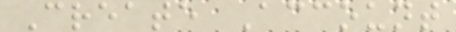Create Account
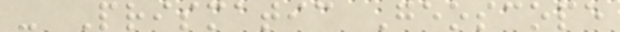- Prismatic Geoscope
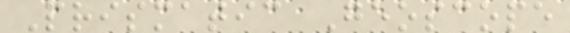Prismatic Geoscope
